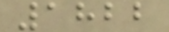1822
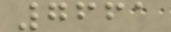7661
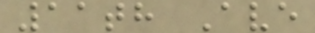11th Ave
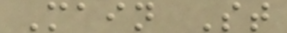Main St
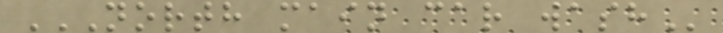NORTH MAIN CAR WASH
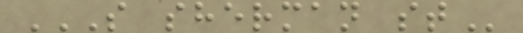S SHERMAN ST
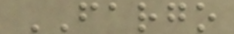FARGO
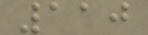110
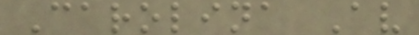Carolina Av
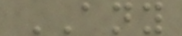ANY
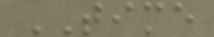TIME
